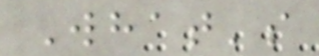What's
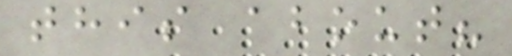this about?
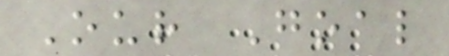Our Goal
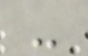-
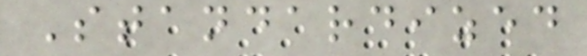Standardized
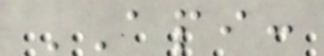API:
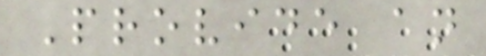Provide an
